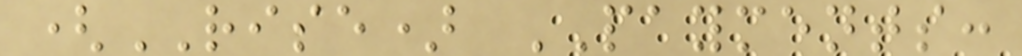(RISE) PAYMENTS:
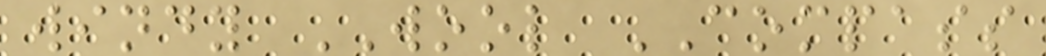windy WOOL COMPASS
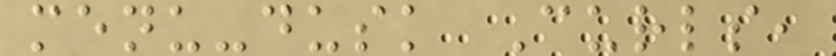menu-dusk Curls,
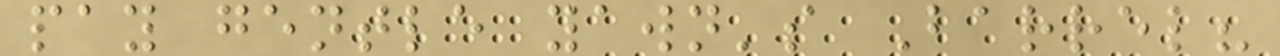pay gentle yawn's Barrel?
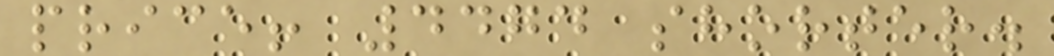price! 4474 shorter.
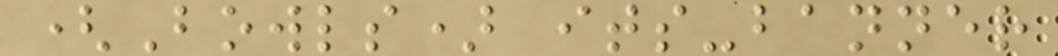(Bowls) its-banner
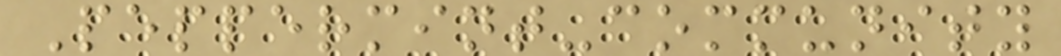Peppermint-community
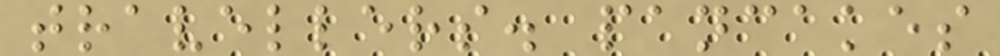travellers. pancakes
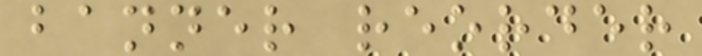banner reorder
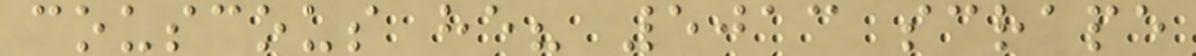couscous he? 5013 scrape
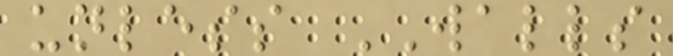unless WALLS
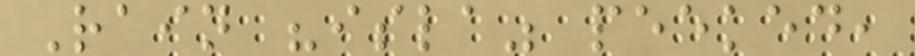Rain "isla" peeked,
